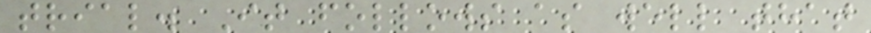trial. It follows as well that
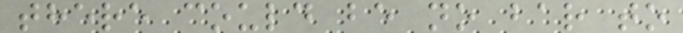there could be no bar to
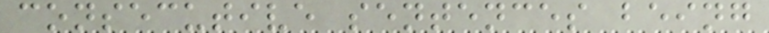consecutive sentences being
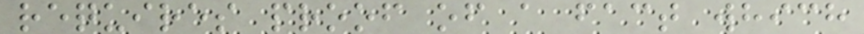requires proof of a fact which
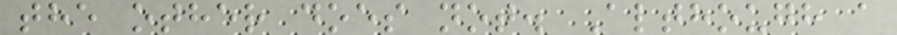the other does not. Although a
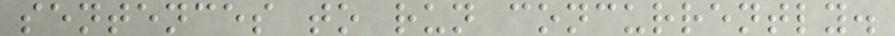sentences to run concurrently.
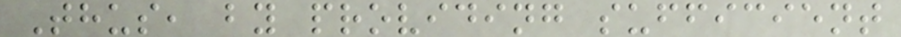Thus, by providing sufficient
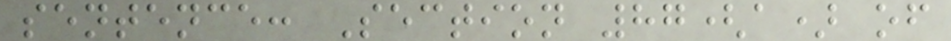sentence: Section 87(a) of
